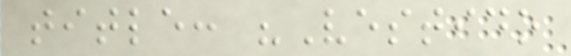title: "Vestido
